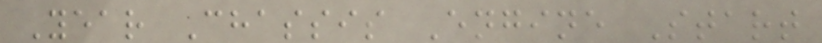Year Chassis Engine Start
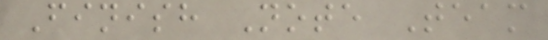Finish Note Team
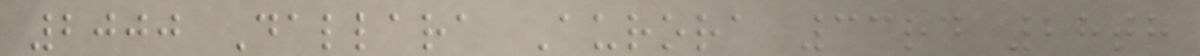2000 Dallara Aurora 33rd 28th
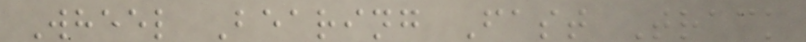Wheel Bearing Fast Track
